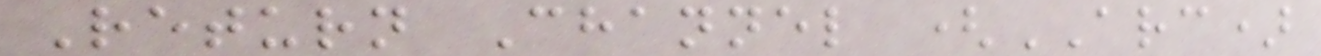Return Channel (ARC)
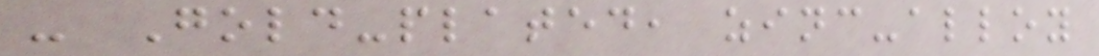- Gold-plated, zinc-alloy
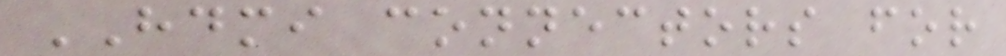HDMI connectors for
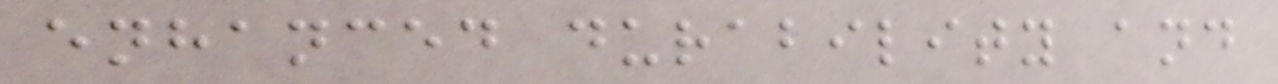enhanced durability and
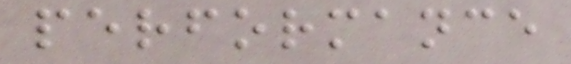performance
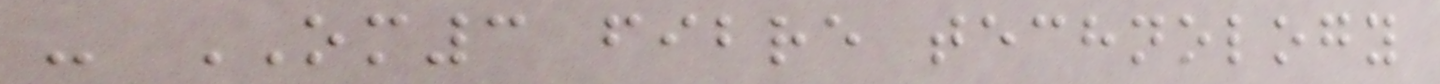- OM3 fibre technology
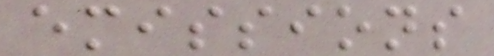emissions
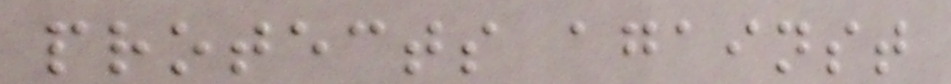protects against
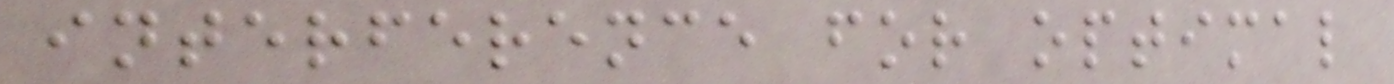interference for optimal
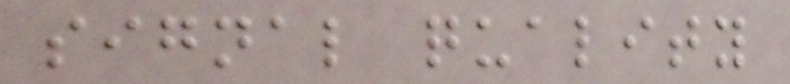signal quality
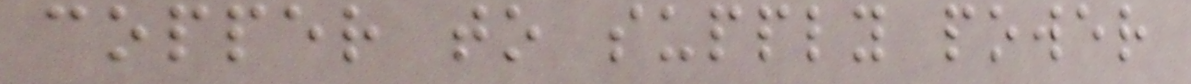copper to supply power
